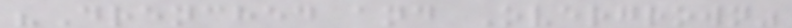"Drenched and Overgrown"
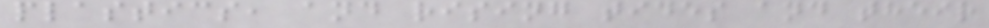plastics, and rising tides and their
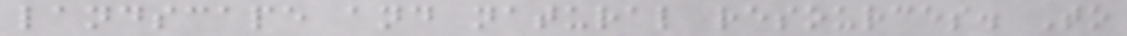landscape and natural resources. To
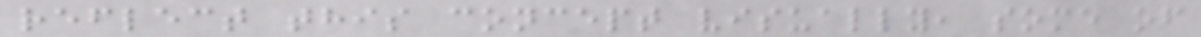reflect this concept visually, some of
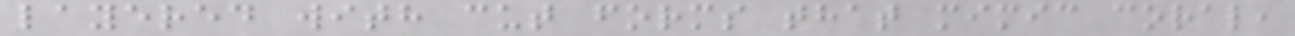layered with cut forms that mimic coral,
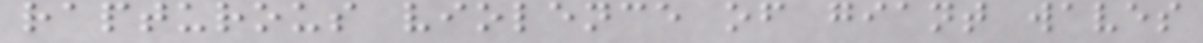rapturous violence of giant waves
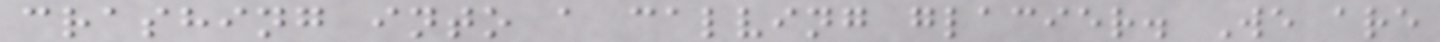crashing into a calving glacier. We are
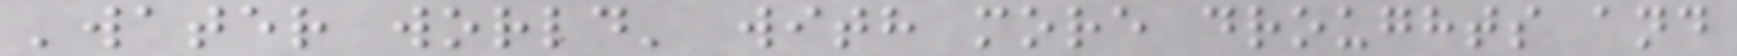'water world' with more droughts and
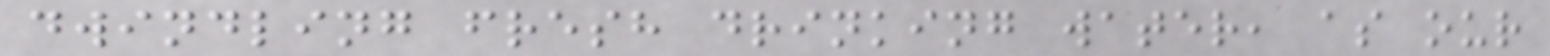dwindling fresh drinking water, as our
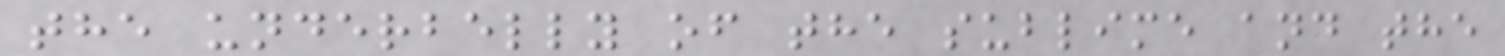the underbelly of the sublime and the
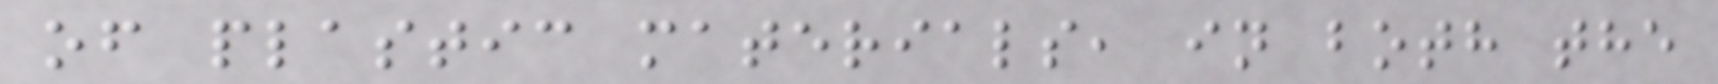of plastic materials, in both the
